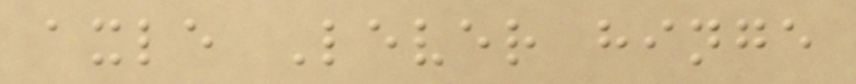axle Lever hinge
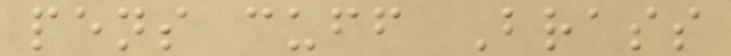pens cuff Brass
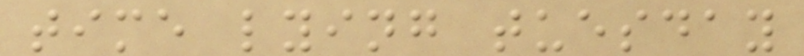time lying tuesday
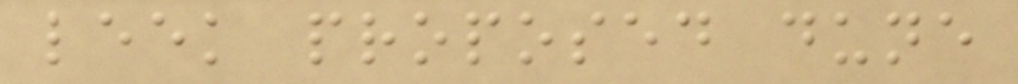leek proposed dune
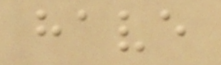have
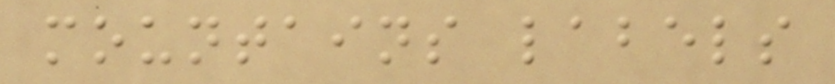mountains labels
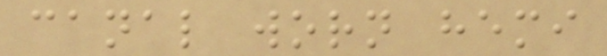canal worn hemi
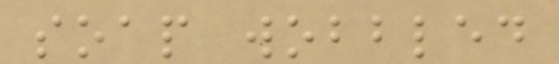soap wobbled
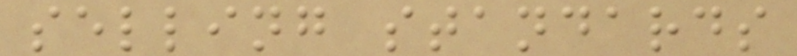selling standards
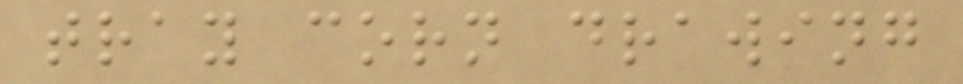tray corn drawing
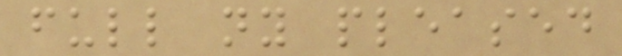full ny pleased
